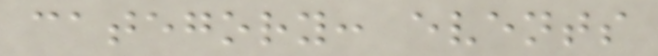category: events
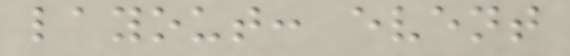layout: event
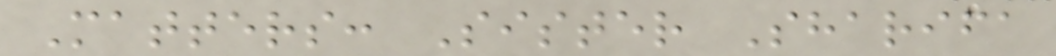Matters: Sister Sharifa
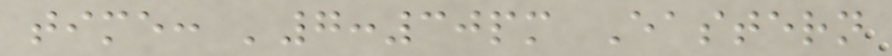time: '7:30pm Eastern
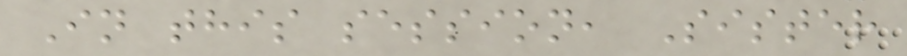In this session, Sister
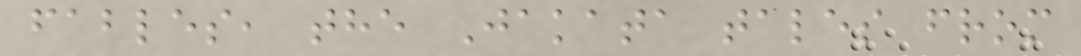fables, the Jakata tales from
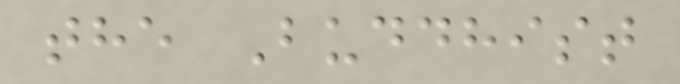the Buddhist
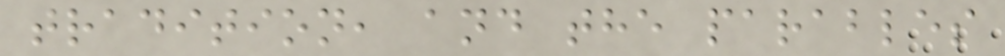tradition, and the parables
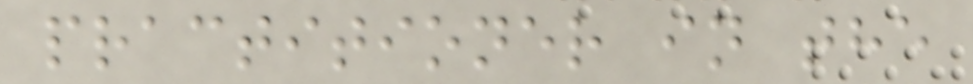practitioner in the
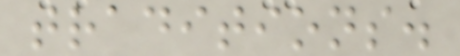traditions.
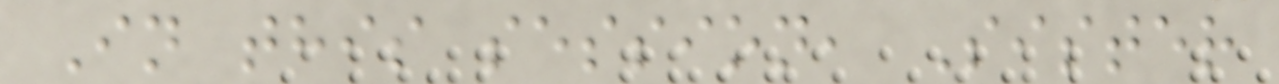In this session, Sister
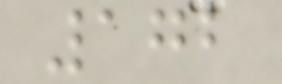172
